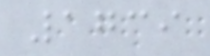1739
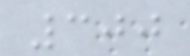300
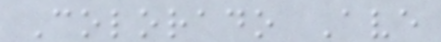Colorado Ave
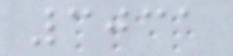3031
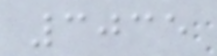3035
